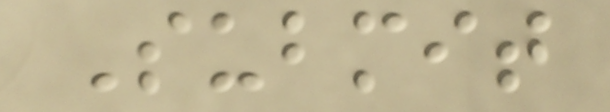Submit
